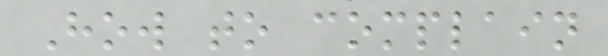How to complain
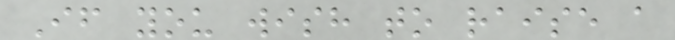If you wish to raise a
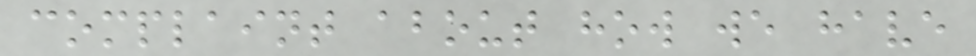complaint about how we have
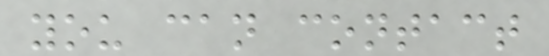you can contact
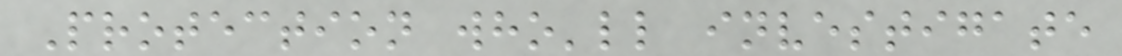Protection who'll investigate
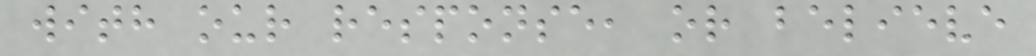with our response, or believe
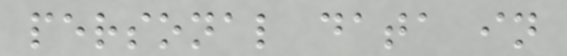personal data in
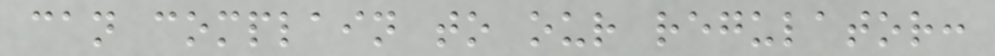can complain to our regulator:
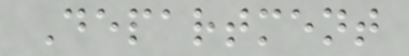Department
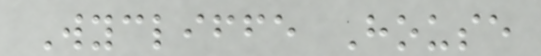Wycliffe House
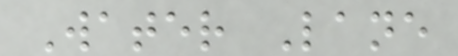Water Lane
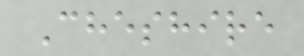Cheshire
